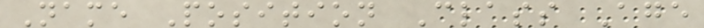Name Position Class Age
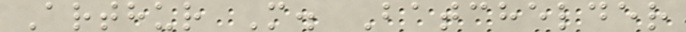Arthur M. Batchelder
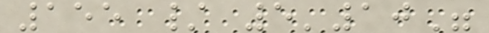155 / 5'10"
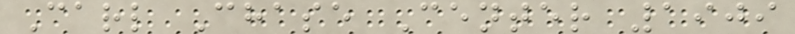Carl Chase Center 1909
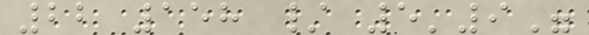22 158 / 5'9"
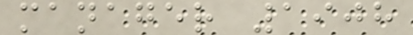manager 1908
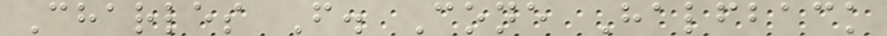Charles F. Cone Halfback
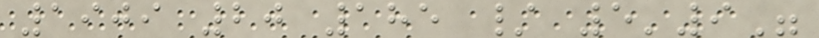1909 20 185 / 5'9"
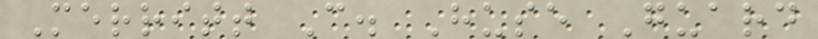Merritt C. Huse Guard
